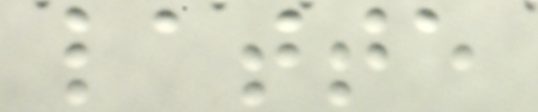latte
